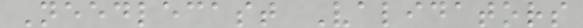Needlecast Validators
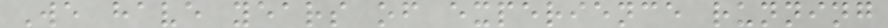We have years of experience running
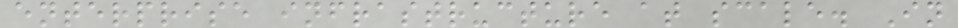enterprise infrastructure at scale. In
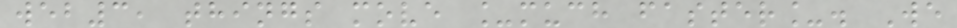web3, things move _much faster_. We
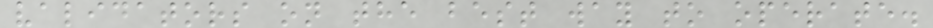validators on the best way to operate.
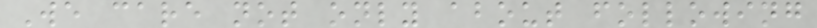We care not only about following
